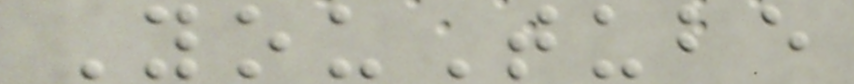YouTube
